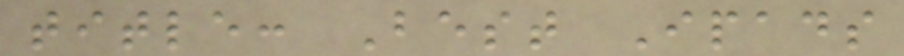title: Best Ipads
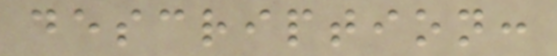description:
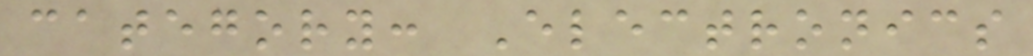category: Electronics
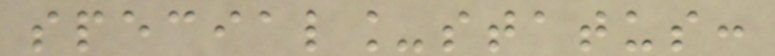special_status:
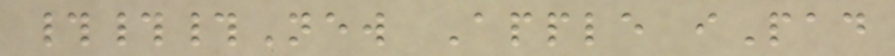###New Apple iPad
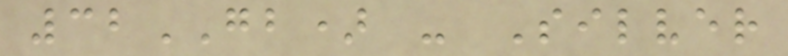32GB) - Silver
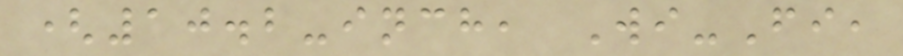(10.2-inch, Wi-Fi,
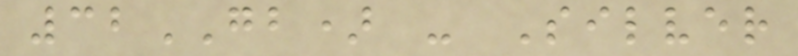32GB) - Silver
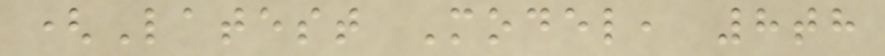(Latest Model, 8th
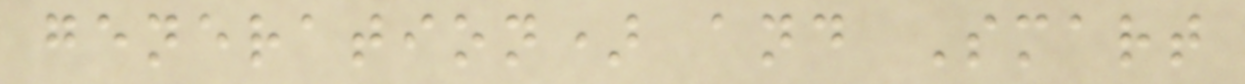generation) and Smart
